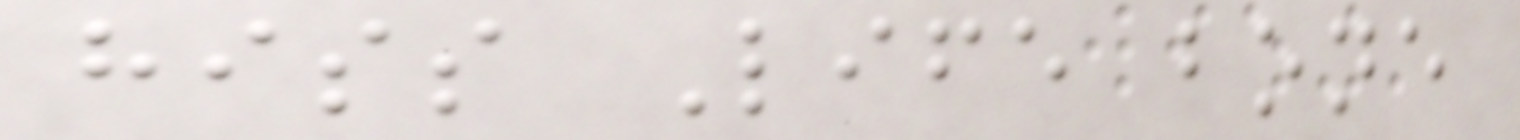hiss Life bone
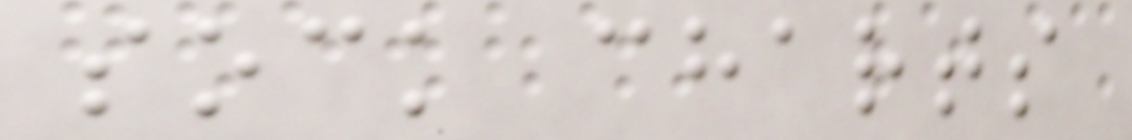sock charts
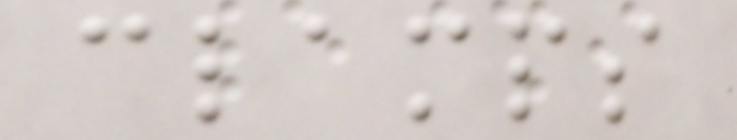clamps
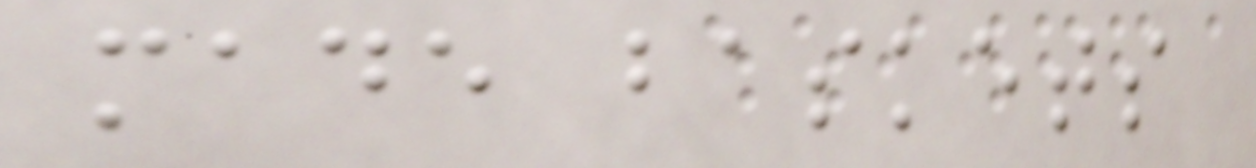made baskets
